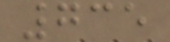735
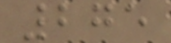275
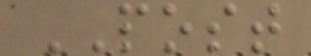POST
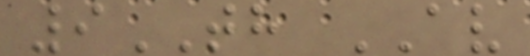9TH AV
